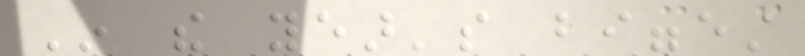In the year's biggest
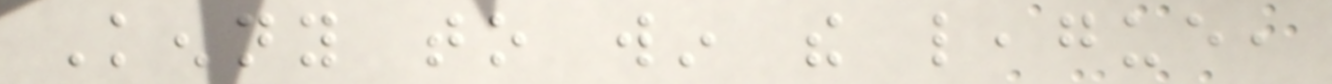Kenny to win the league,
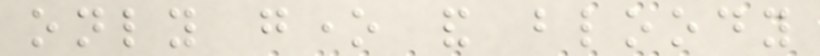only gone and bloody
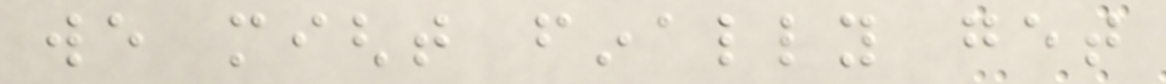we might finally get
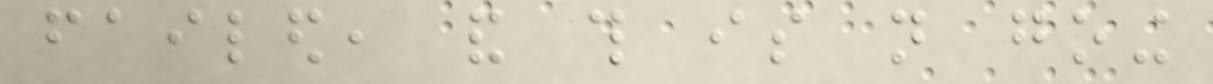failed, and this is not going
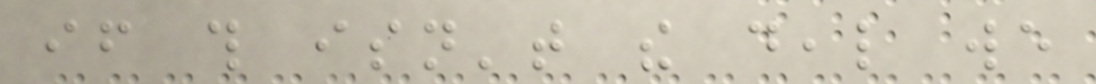if this isn't the deal we
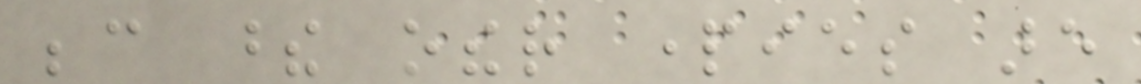because these other parties are
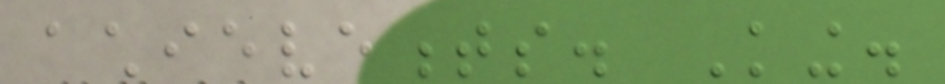achievements. King.
